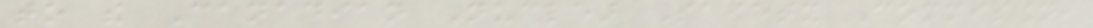to the Canadian Nuclear Safety Commission,
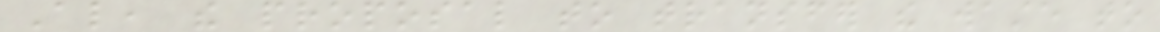Also, the proposal to transfer the waste to
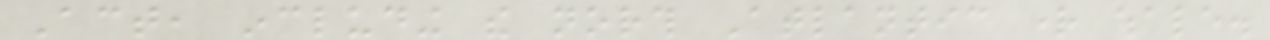Act, including the north Atlantic right whale.
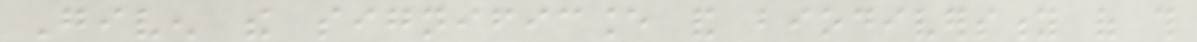Given the significance and biodiversity of this
